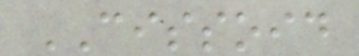CISSOID
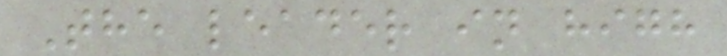The leader in high
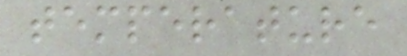temperature
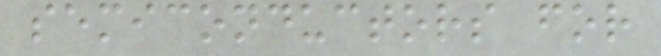semiconductors for
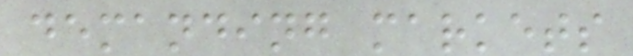demanding markets
